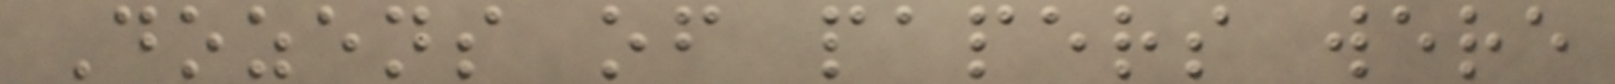Dozens of papers were
